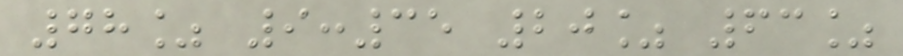78% 9:35 20% 63%
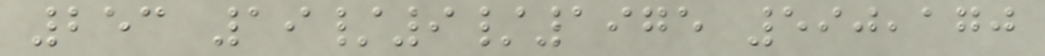253 19/9/1975 590,170
